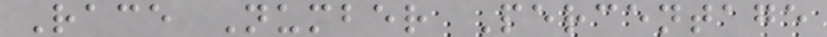Race Number Percentage
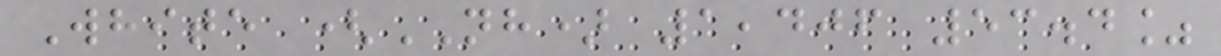White (NH) 1,406 53.4%
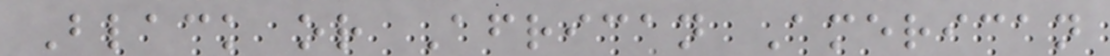Black or African American
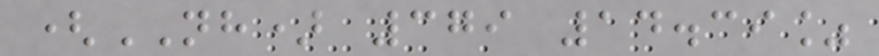(NH) 379 14.39%
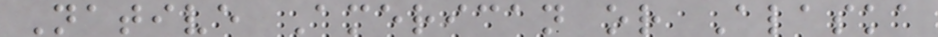Native American or Alaska
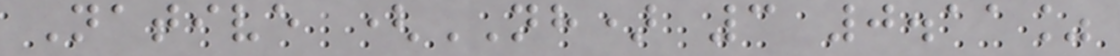Native (NH) 3 0.11%
